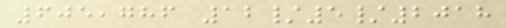605,786 12/5/2018
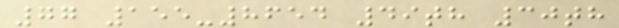77 155-8654 49th 30th
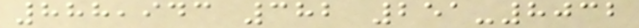888,943 382 251-8032
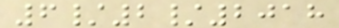6/2/2018
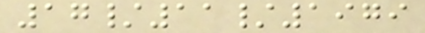17/11/1979
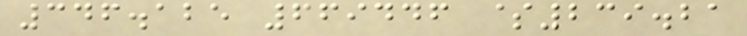346.125 669446 $239.21
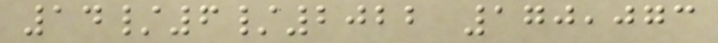14/6/2022 170,073
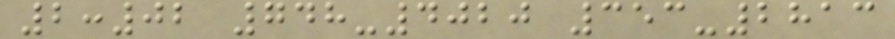2:02 748-4020 353-2813
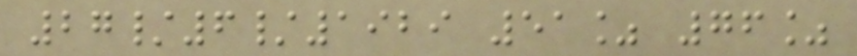27/6/1929 51% 76%
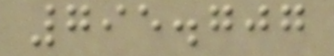795.707
